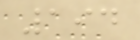194
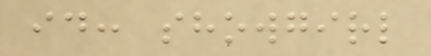id: showgirl
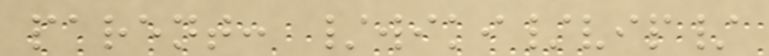parent: /wiki/vip/
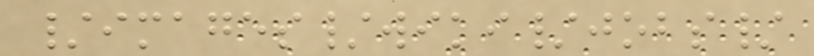/images/wiki/jobs/
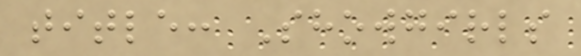title: Showgirls
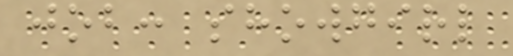job: showgirl
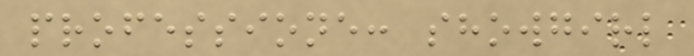professione: showgirl
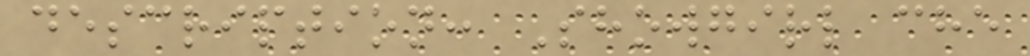description: Showgirl che
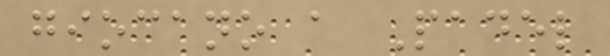giocano a Padel
